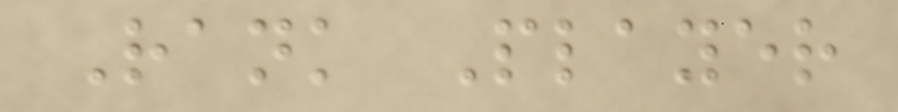Rank Player
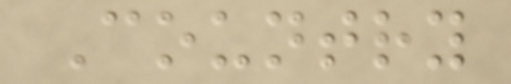Country
